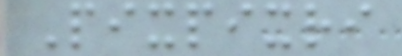Pixpixri
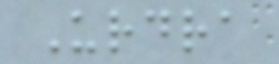Urdra
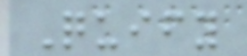Quify
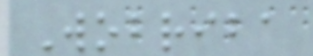Wobriba
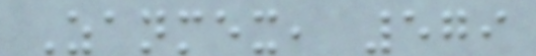Zanmex, 579
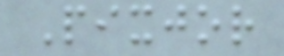Pixjor
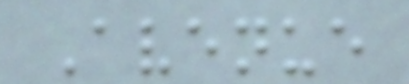Avenue
